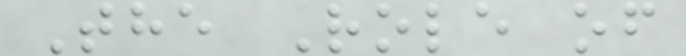The Role of
